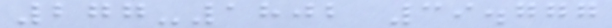277-1802 39.777
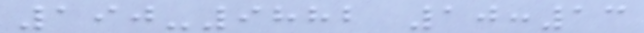190-9882 10:13
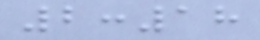2:18
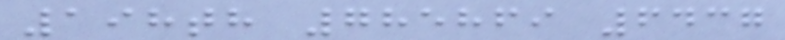198th 785869 6437
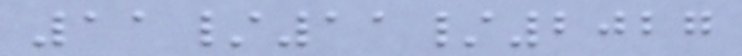11/11/2027
